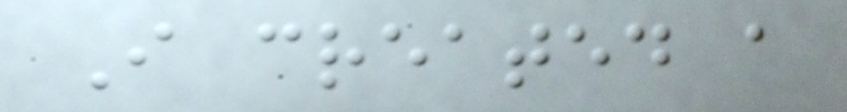I created a
